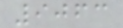9063
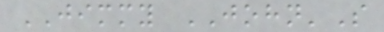JIMMY JOHN'S
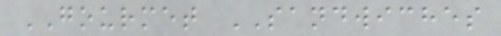GOURMET SANDWICHES
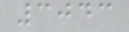3043
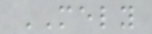MELY
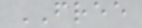FREE
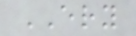ERY
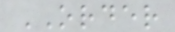ORDER
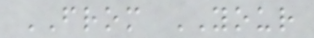FROM YOUR
